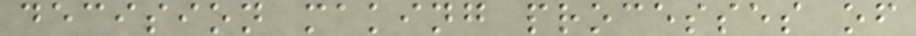decision making processes of
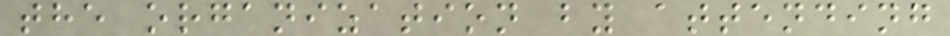the organization by attending
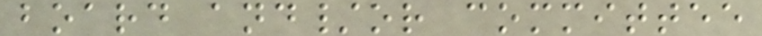board and/or committee
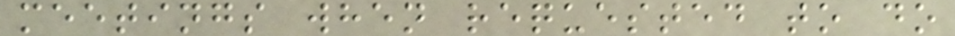meetings when requested to do
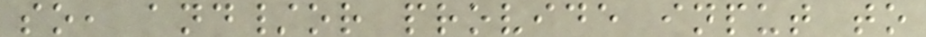so, and/or provide input to
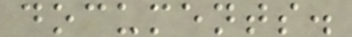documents.
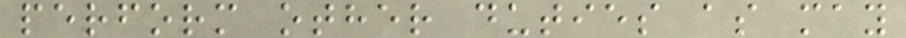perform other duties as may
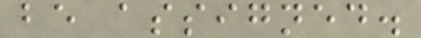be assigned.
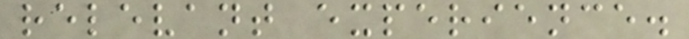relevant experience.
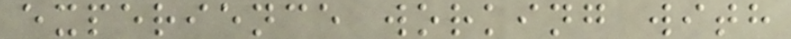experience working with
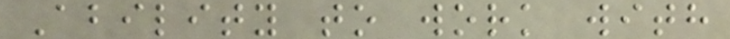Ability to work with
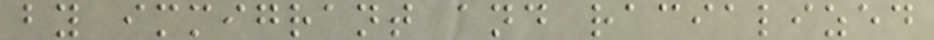by immigrant and racialized
